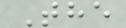The
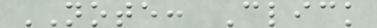NOTE: Click
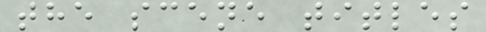the scene titles
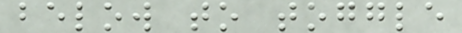below to toggle
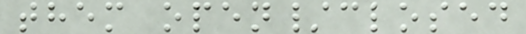them open/closed
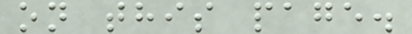on this page.
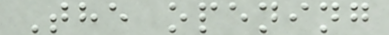The opening
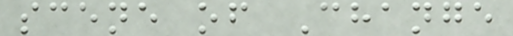scene of Change
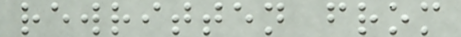rewritten from
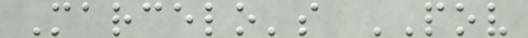Marcelo's POV
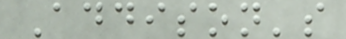Addison's
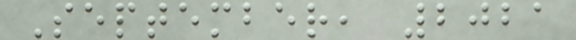September, 2021
